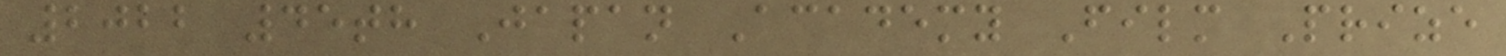2022 45th Japan Academy Film Prize
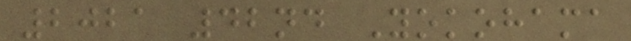2021 42nd Yokohama
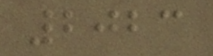2023
